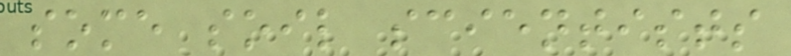some soil scientists
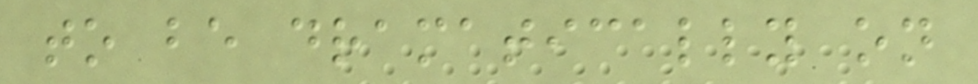to be dramatically on
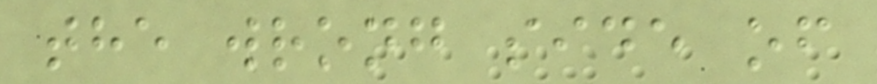the wrong side of
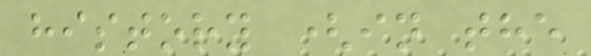history (in the
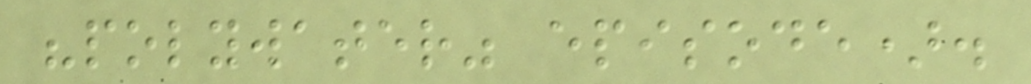"polywater" episode).
